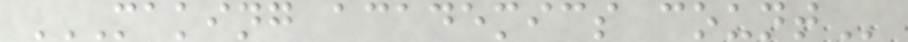MAKING ACADEMICS COUNT
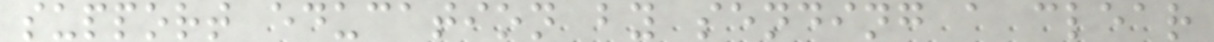support education by sending a clear
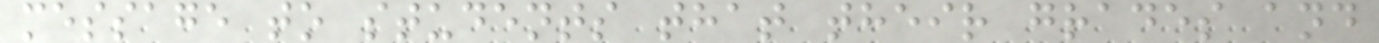message to students that their grades and
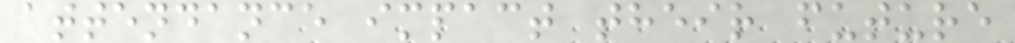attendance impact their future
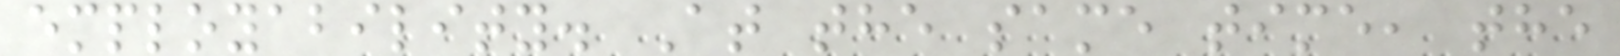employability. At the same time, the
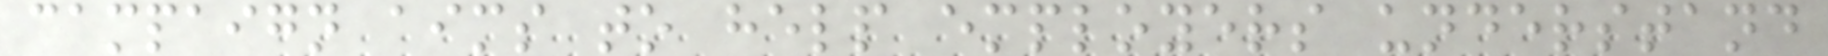campaign aims to help employers understand
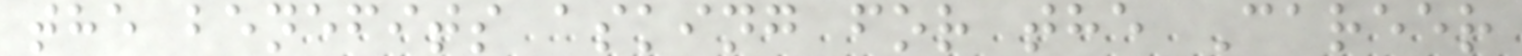the benefits asking for the Career
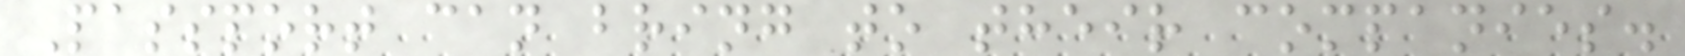Passport can bring to their companies.
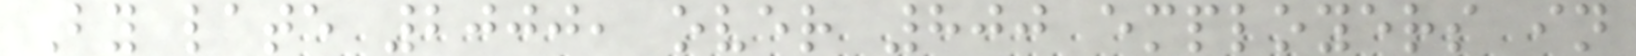By late 2000, over 800 employers in
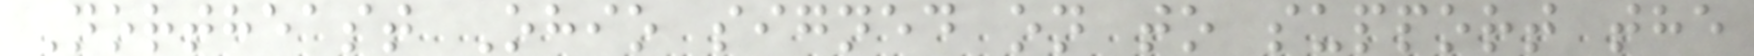Northeast Ohio signed on to support the
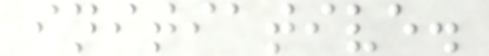initiative.
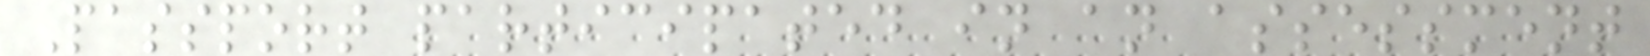Passport participated in an assessment
